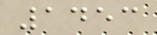1453
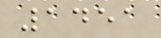1451
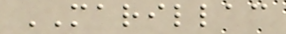MARILLAC
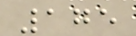175
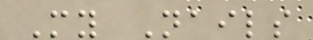My Nails
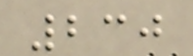230
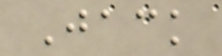Jack
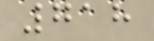718
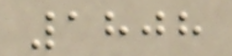1808
